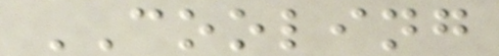COOLING
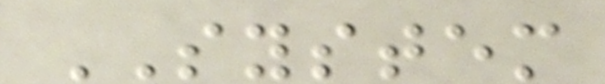SYSTEM
